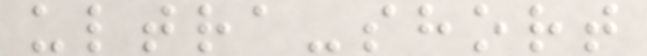ultra-short
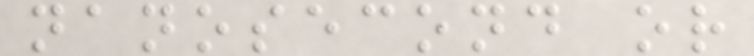nanosecond or
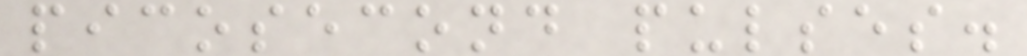picosecond pulses.
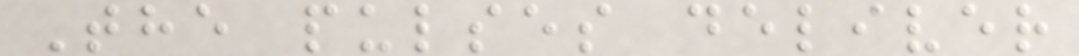The pulses deliver
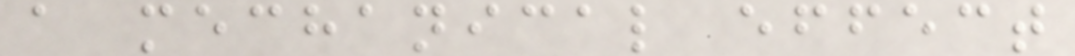a mechanical effect
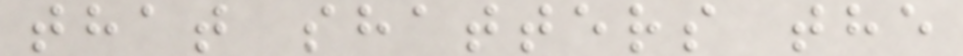that shatters the
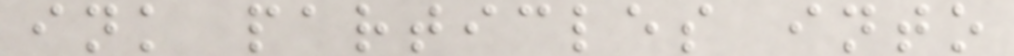ink particles into
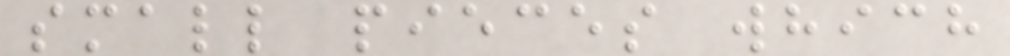small pieces which
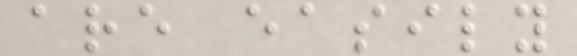are easily
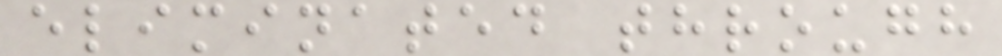eliminated through
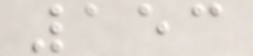153
